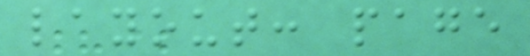layout: page
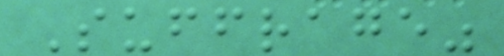Suffrage"
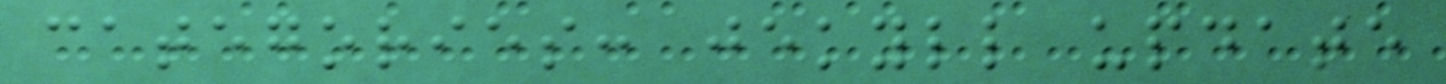categories: jekyll update
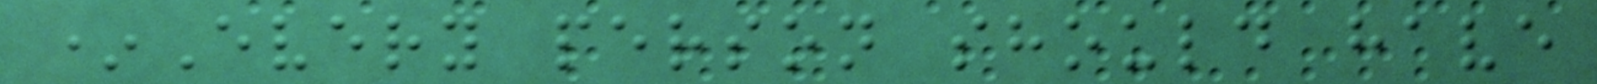*Every person should have
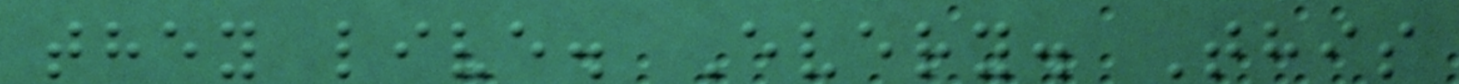they live. Every. This
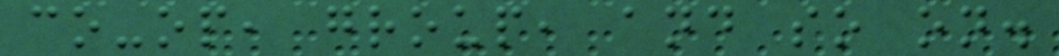co-op, group, and so on.
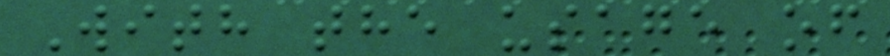With the usage of
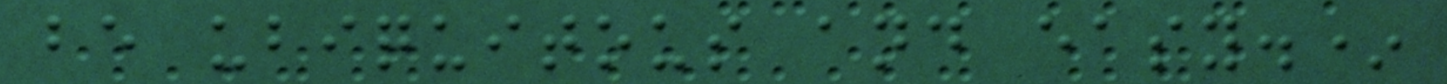be ubiquitous and easy.*
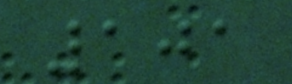101
